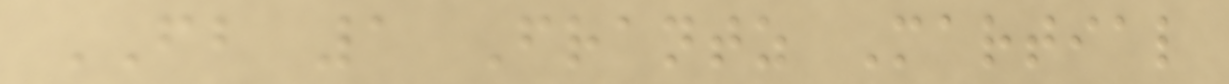FB 1 Frantz Martial
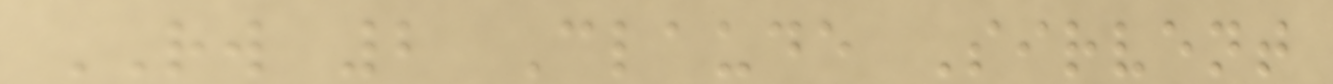RW 2 Claude Sirvent
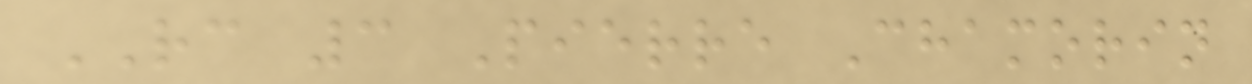RC 3 Pierre Chamorin
